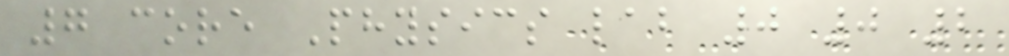7 core Physics lab 0 0 2
